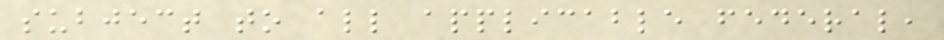subject to all applicable federal,
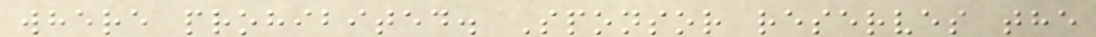where prohibited. Sponsor reserves the
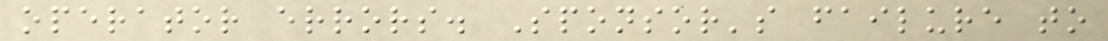operator errors. Sponsor's failure to
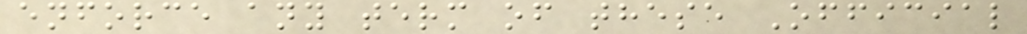enforce any term of these Official
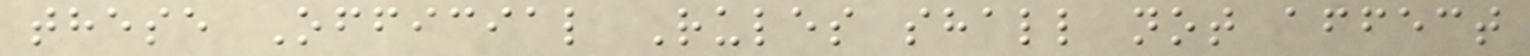these Official Rules shall not affect
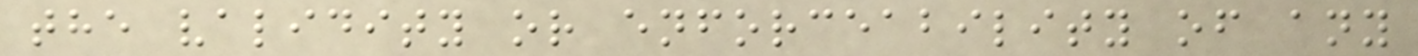the validity or enforceability of any
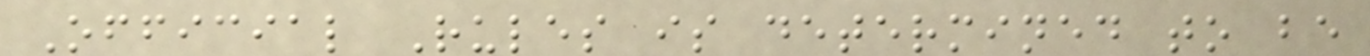Official Rules is determined to be
